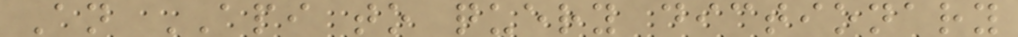An API to query dictionary
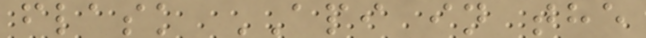flask API in the
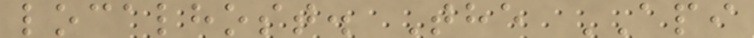localhost. The API
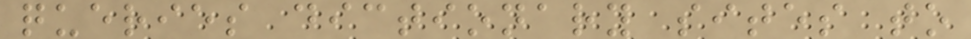queries dictionary sites to
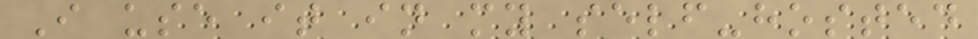I use it in my self-hosted
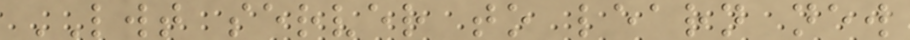LWT server to learn new
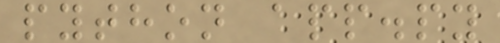python app.py
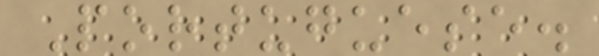Portuguese.
